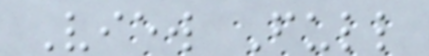View Full
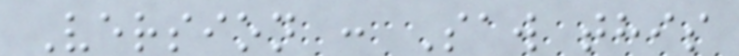Version : Saw this
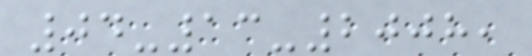04-13-2008,
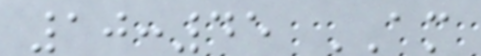10:45 AM
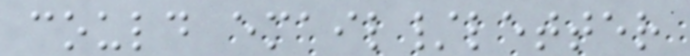could email/letter
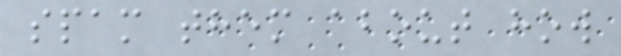spam them about how
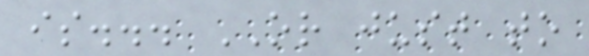is... OR just to
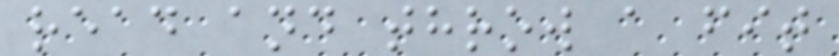read and throw a fit
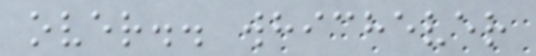over.. whichever
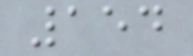154
